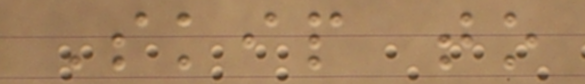Skip to
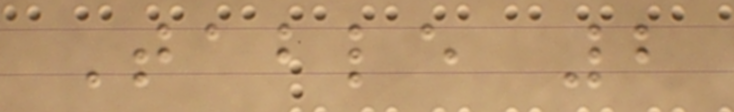Table 2
